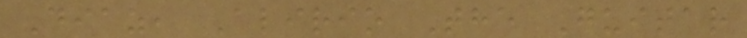Diaz, Alirio The Guitar
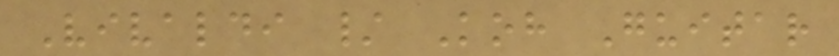Vivaldi / Koh Guitar
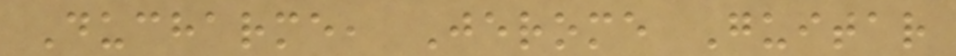Ducharme, Jerome Guitar
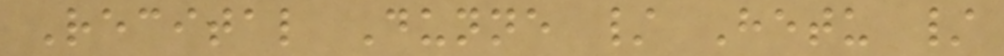Recital Dunne / Hetu /
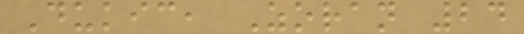Dukic, Zoran 24
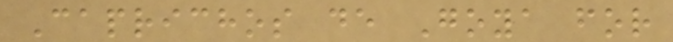Caprichos de Goya for
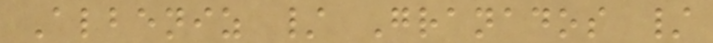Albeniz / Granados /
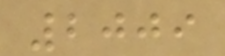2009
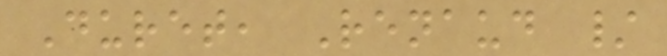Duret, Renaud /
